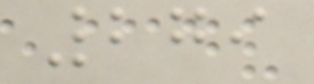279
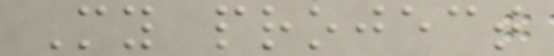My project
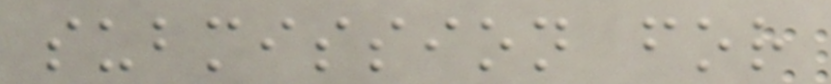submission for
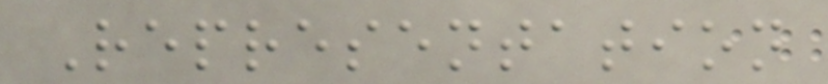Representation
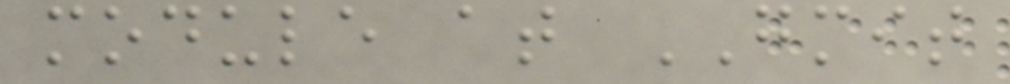module at GMIT
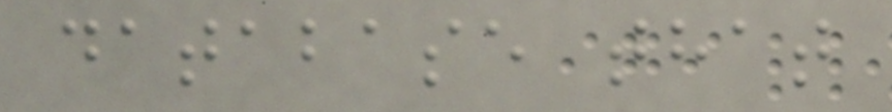database that
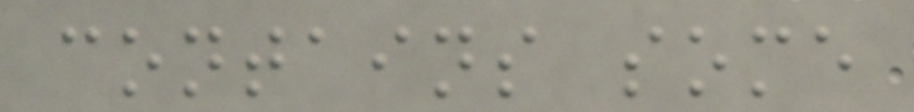contains some
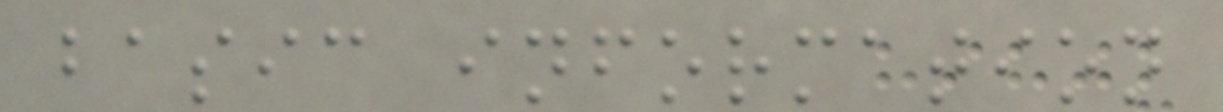basic information
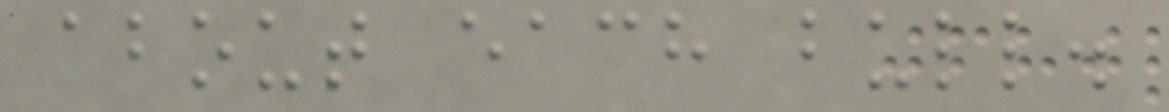about each bull.
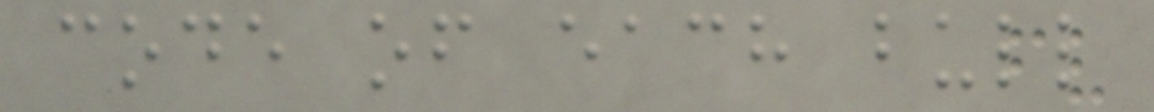code of each bull
